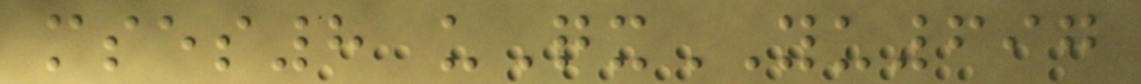mses8 uQxYU697
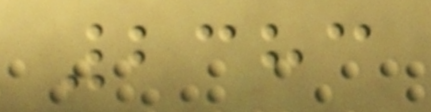2383
